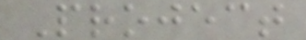Project
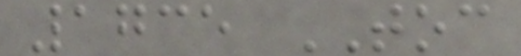1735 TOC
